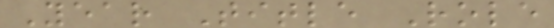Year Title Role
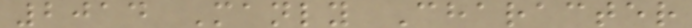2014 Manly Character
